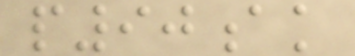p90ak
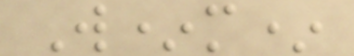W*m*
